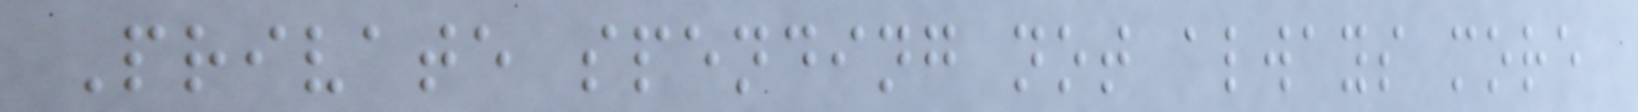Private spending not always more
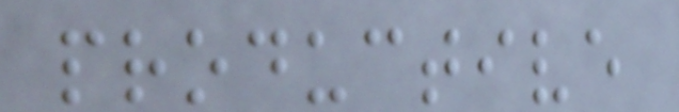productive
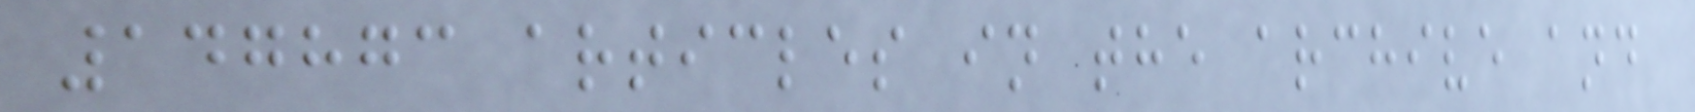147873 articles in the archive and
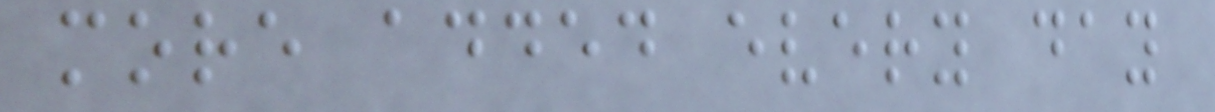more added every day
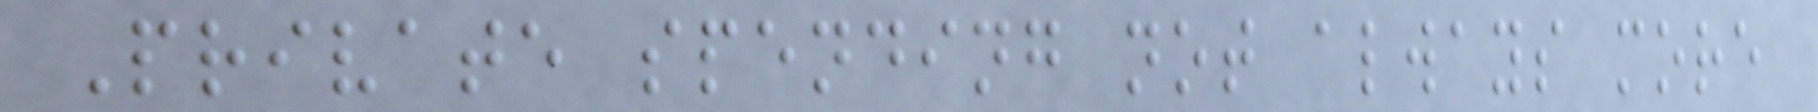Private spending not always more
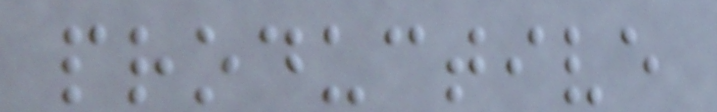productive
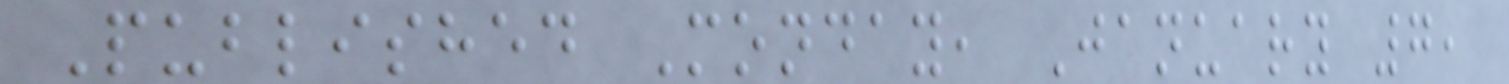Published Monday, January 7,
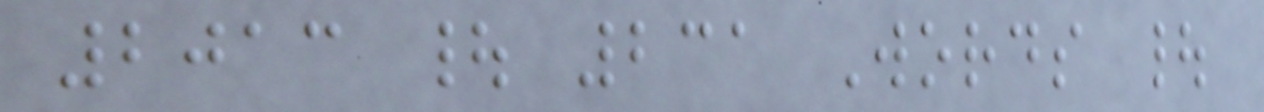2013 | 231 Words |
